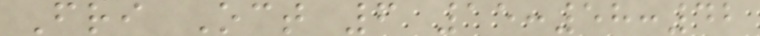Fri Oct 6 15:58:42
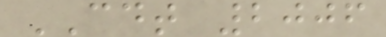CDT 2006
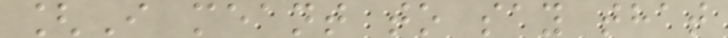[I meant to say that
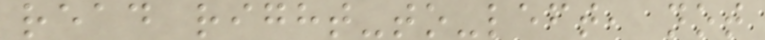read right-to-left, not
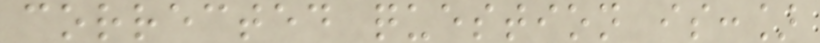corrected question is:]
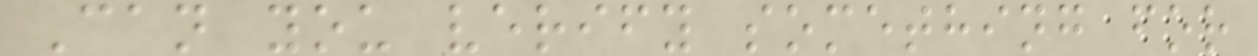Can you verify something for
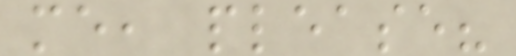me, please?
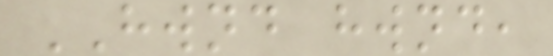HWND hwnd,
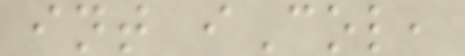int iCol,
